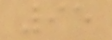95
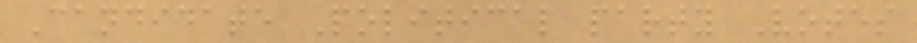Candidate Political party Votes
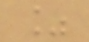%
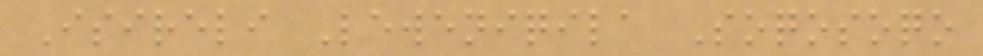Isireli Leweniqila Soqosoqo
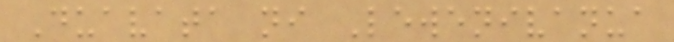Duavata ni Lewenivanua
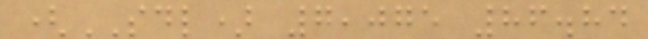(SDL) 7,075 86.84
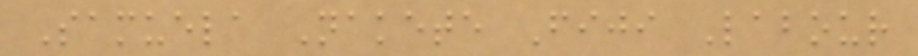Samuela Nakete Fiji Labour
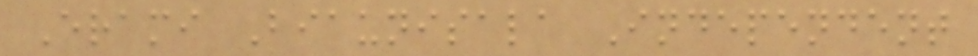Erami Biaunisala Independent
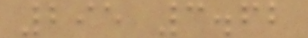295 3.62
